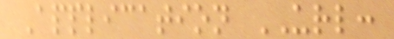Application URL:
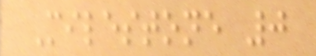Milestone 0
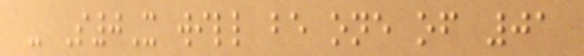- S0X will be one of 01
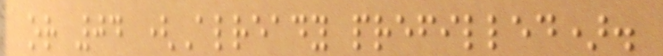or 04 (Already prefilled).
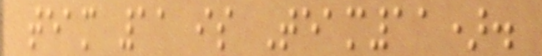team 11 is Team11).
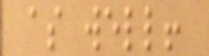as well!
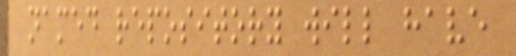named repository will have
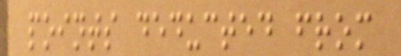points deducted from
